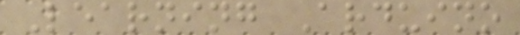Learning Arduino
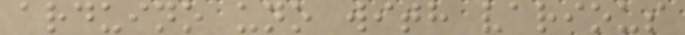arduino uno with various
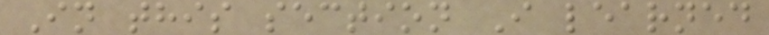In this section I learned
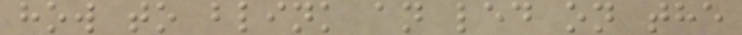how to blink an led on the
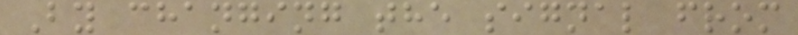By changing the signal from
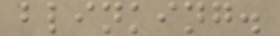blinking.
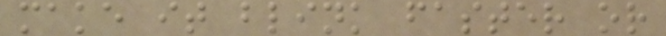make it blink faster or
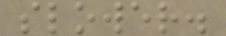slower.
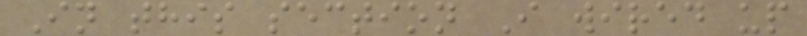In this section I wired up
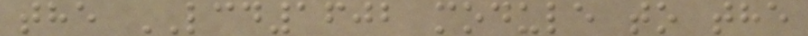the LCD1602 module to the
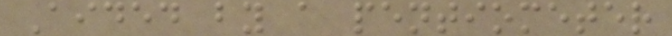Aided by a pentiometer
